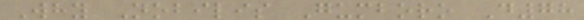Why Nobilis Gumboro D78
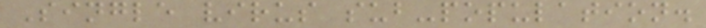Single virus sub-population.
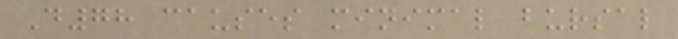D78 causes minimal bursal
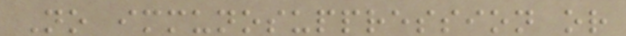No immunosuppression or
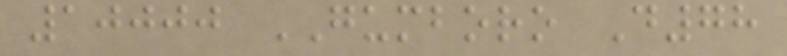10000 GUMBORO D78
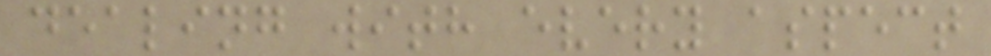dealing with every aspect
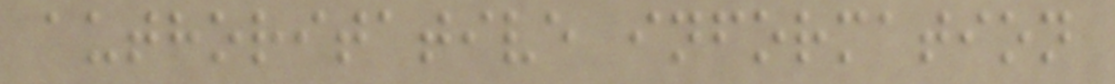authoritative information
